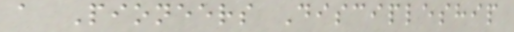a Pioneers Discipleship
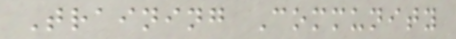Training Community
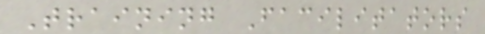Training Facilitators
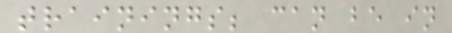trainings; can be in
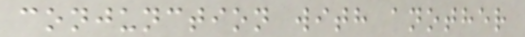conjunction with another
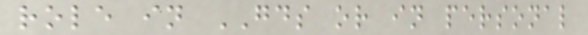role in GDS or in personal
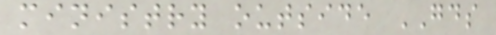ministry outside GDS
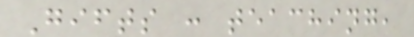Gifts : teaching,
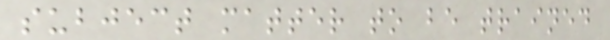subject matter to be trained
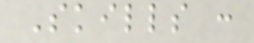Skills :
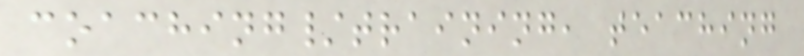coaching/training, teaching
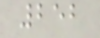252
